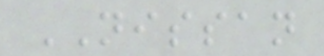NISSAN
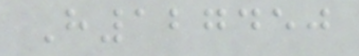H127450
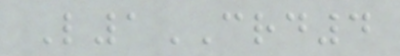L1CRD4
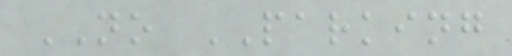NO PARKING
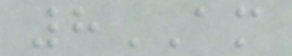8AM
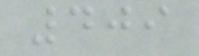409
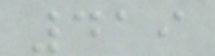419
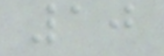10
